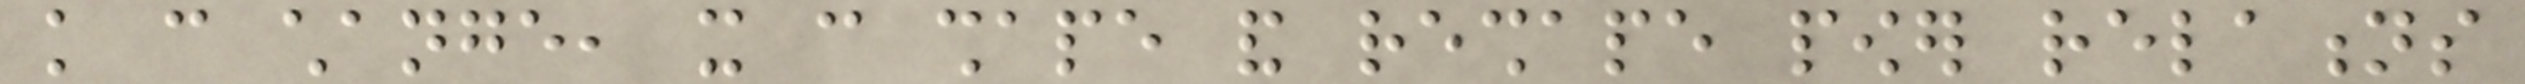knowledge can change, it can shape and reshape power relations
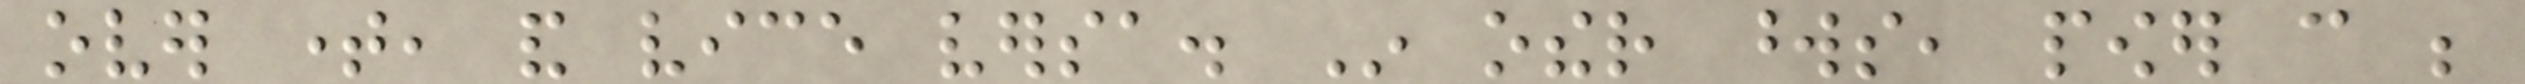over time, and vice versa. In other words, power can be
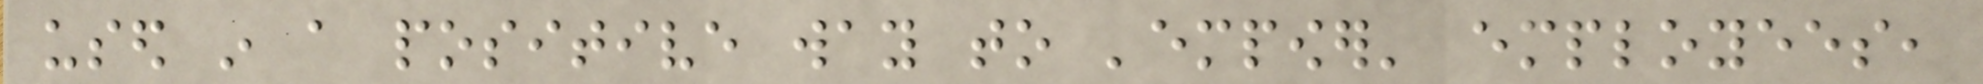used in a positive way to 'empower' employees,
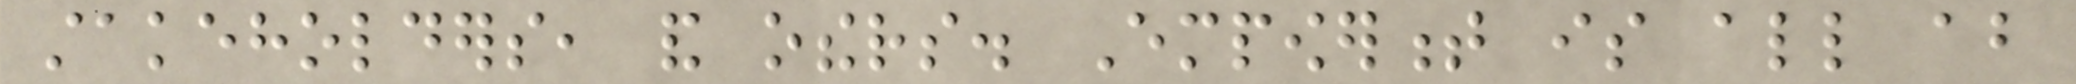stakeholders, and others. Empowerment is all about
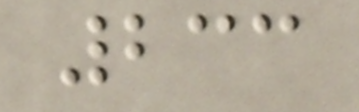233
